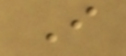I
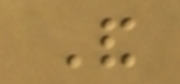And
